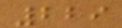229
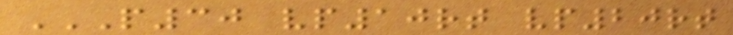P30 VP10RT VP20RT
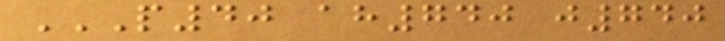P40 AH740 J740
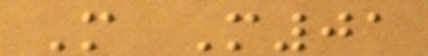M M01
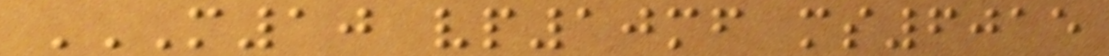M10 VP10MF MS6015
